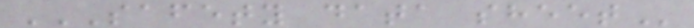SAFETY DATA SHEET
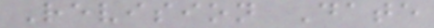Revision Date
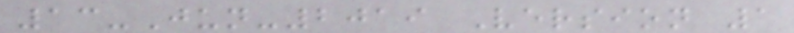13-Jun-2019 Version 1
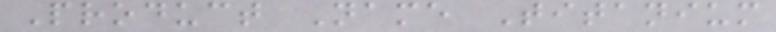Product Name Titanium
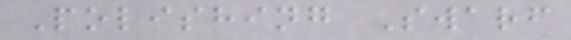Polishing Swarf
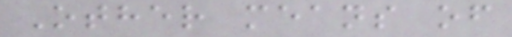Other means of
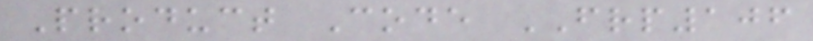Product Code FRP106
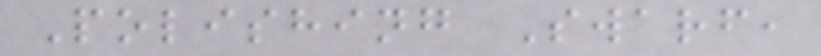Polishing Swarf,
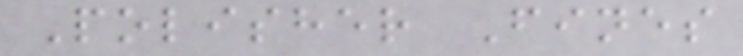Polisher Fines
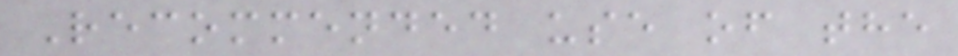Recommended use of the
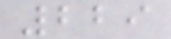229
